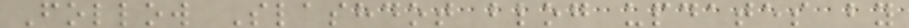Follow Slashdot blog updates by
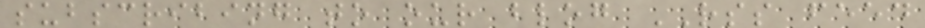subscribing to our blog RSS feed
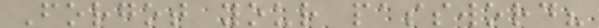Forgot your password?
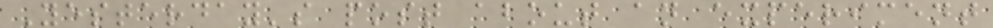Yesterday's post about an experiment
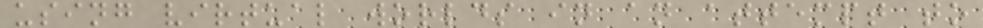using virtual worlds in an attempt to
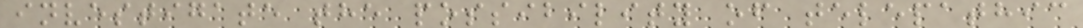investigate the possibility of telepathic
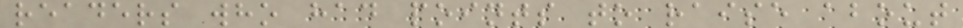readers who had points to raise about
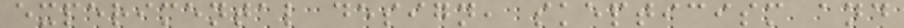experimental design, skepticism and
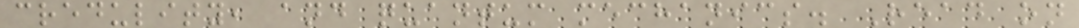credulity, and quantum mechanics. Read on
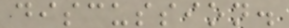discussion.
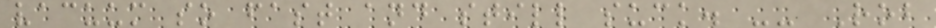vacuum so fast and still suck. -- Rob
